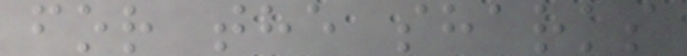for the sharks
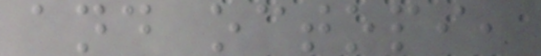and octopi,
